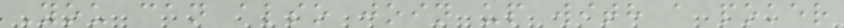You can also join up with a poker
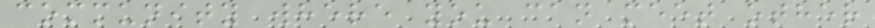community where you can meet other
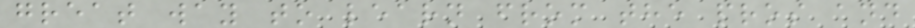great way to learn from the pros and
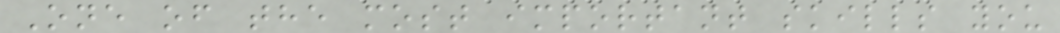One of the most important skills you
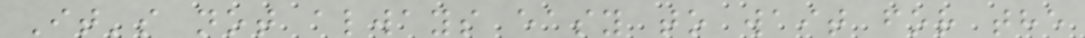It's not always easy to wait for the
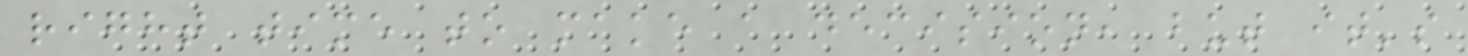right time to make a decision, but it's
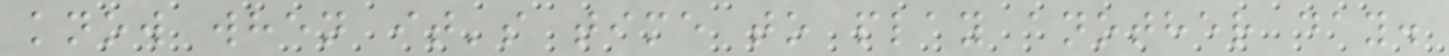know when it's time to play another day.
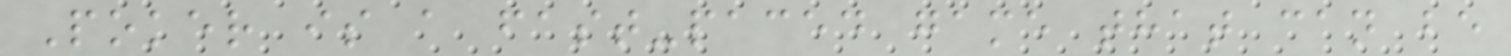Poker is a fast-paced game that can be
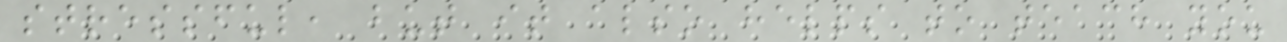stressful, but it also helps to teach you
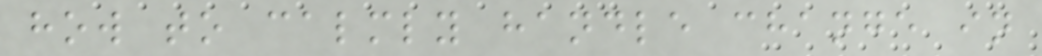how to calmly handle change in
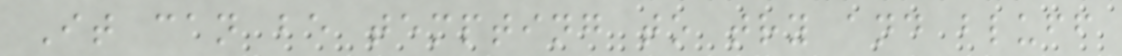It can be tempting to try and bluff
